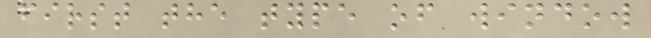first the type of window
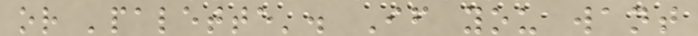or 'palette'. If you want
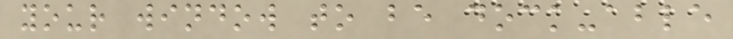your window to be dock-able
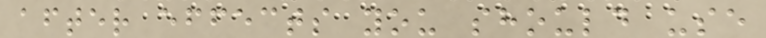after effects you should use
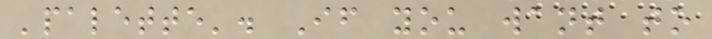'palette'. If you want to
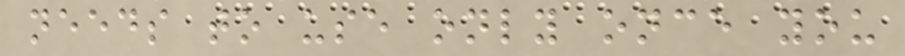needs to use only once you
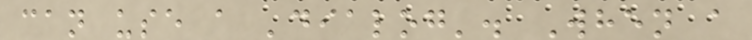can use a 'dialog'. When a
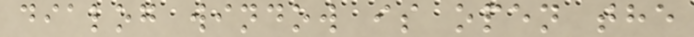dialog window is open the
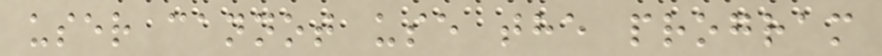user cannot use the program
